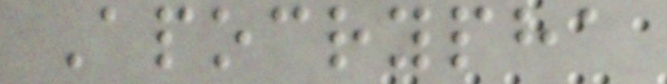Apocrypha
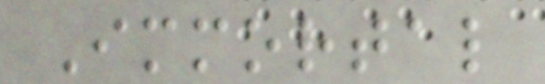Immortal
